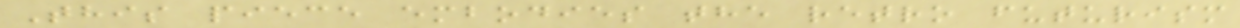This piece embodies the retro futurism
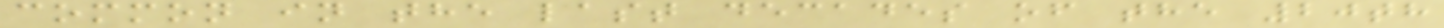common in the last decades of the 20th
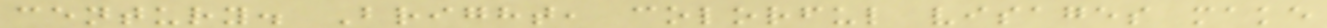century. Bright, colorful visages make
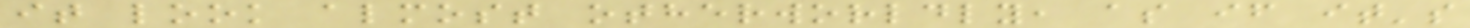it look almost otherworldly, as if it's
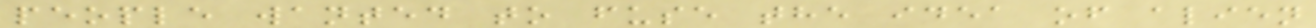people wanted to fuse the idea of alien
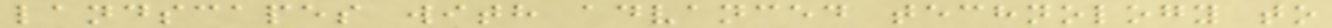landscapes with advanced technology to
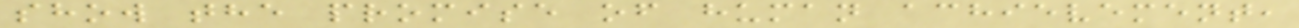show the promise of human achievement,
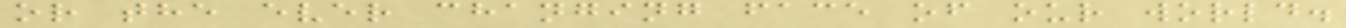or the ever changing face of our world.
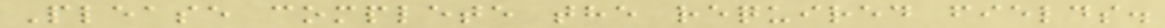Please complete the required fields.
